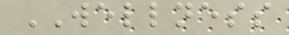WELLNESS
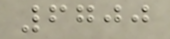6700
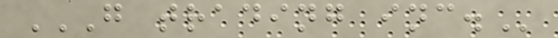G TRADING INC.
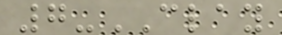7-CLAY
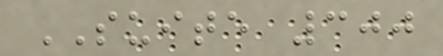SUITE 300
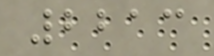2213
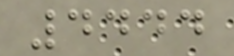4444
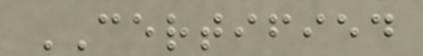CERTIFIED
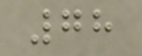78
